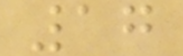17
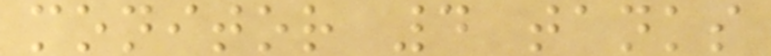monitor 4 tanks
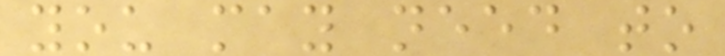you may need to
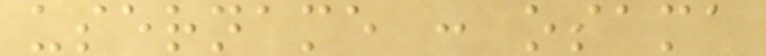username : osama
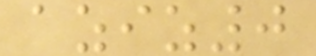aziz0
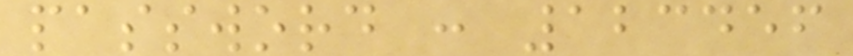password : 123456
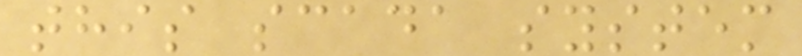this scada system
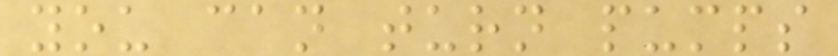you can turn pumps
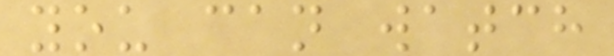you can watch
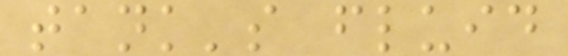tank's fluid
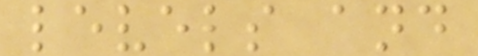levels and
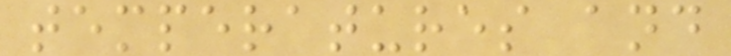temperatures and
